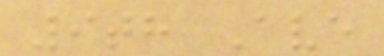9th Ave
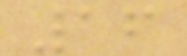16
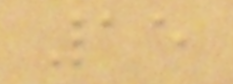15
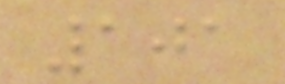101
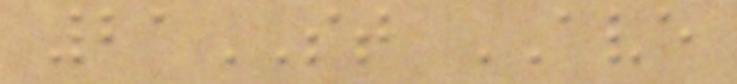21ST AVE
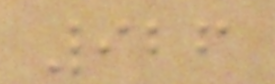926
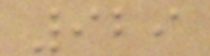929
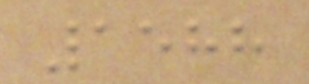1588
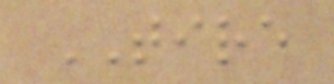TIRE
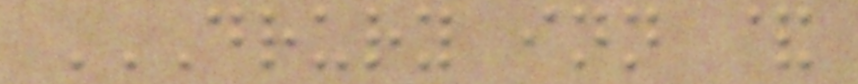DRURY INN &
